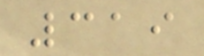319
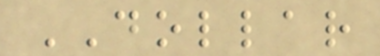DOLLAR
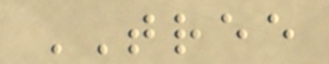TREE
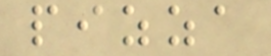pizza
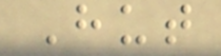Hut
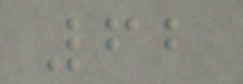62
